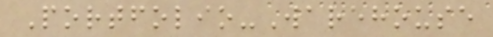Portfolio-Warehouse
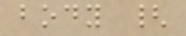body {
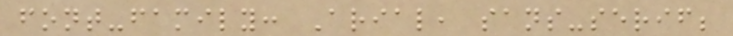font-family: Arial, sans-serif;
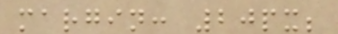margin: 20px;
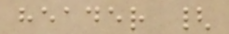header {
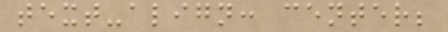text-align: center;
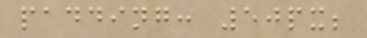padding: 50px;
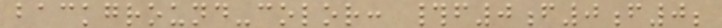background-color: #f0f0f0;
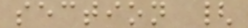section {
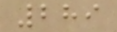289
